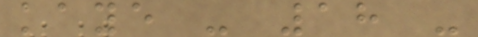kaye - 18 -
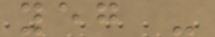yeg -
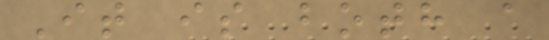It is both a
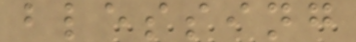blessing
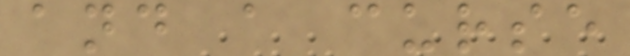and a curse
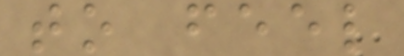to feel
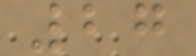27
